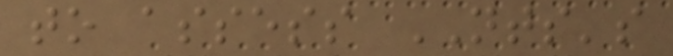to assess NTS's
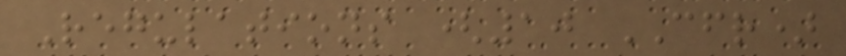Regulations (10 CFR)
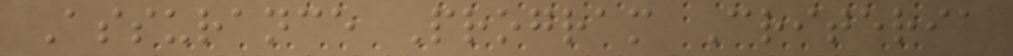Assurance Program Criteria
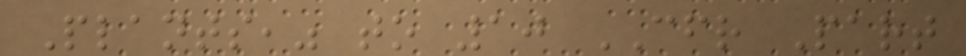Plants," to 10 CFR Part
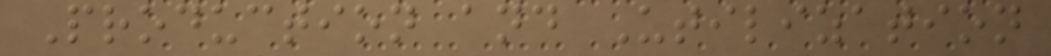Production and Utilization
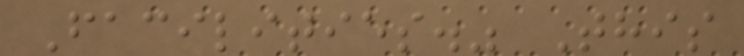Facilities." This
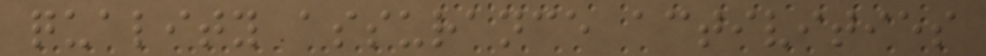quality assurance activities
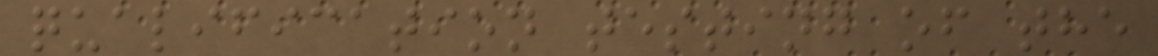qualification testing of the
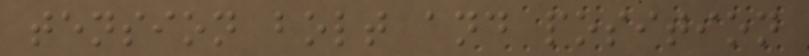tension bolt and position
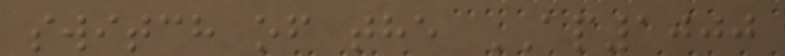switch of the AP1000
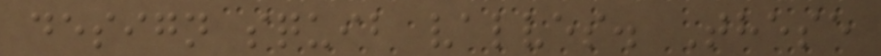design squib valves. These
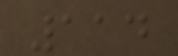114
